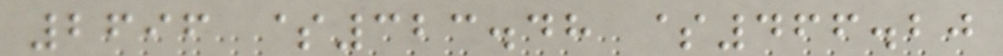2696 $323.48 $466.20
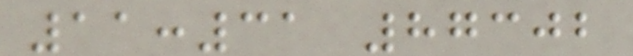11:31 87302
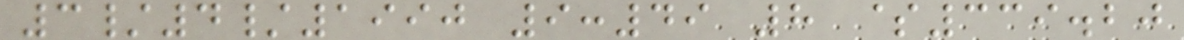3/4/1990 9:49 8 $339.20
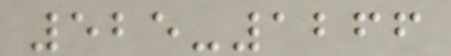525-1266
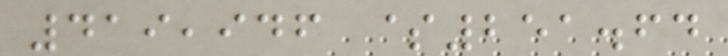419,946 $251.64
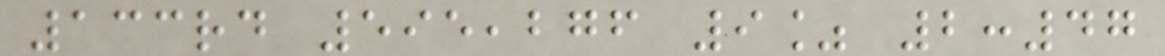133rd 595,276 9% 2:47
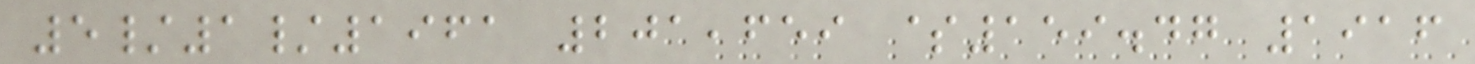5/1/1961 201,659 $159.47 1916
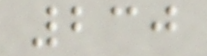230
